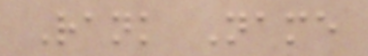Rank Name
